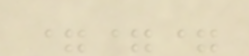===
